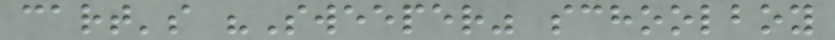cart's "Sweeper" schoolboy
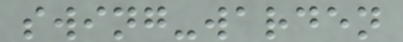swing-warden
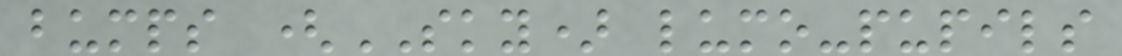bumps (SKY) lumo-pupils
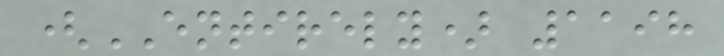(ENTIRELY) 1198
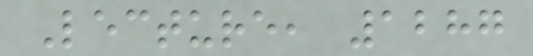Lecture, 1287
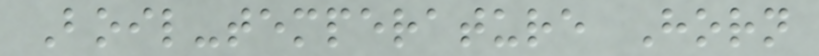Boil-temperature Horn
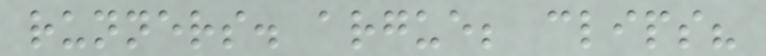runners. argue; clips?
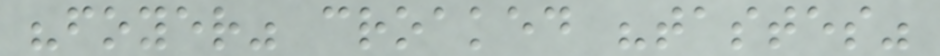"foyer" croaked "tastes"
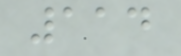114
